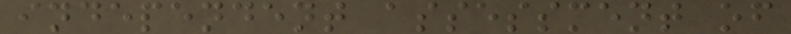independent assessment of
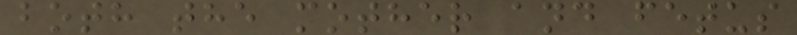both the mother and fetus
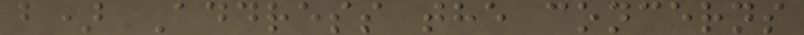b) Address the concerns
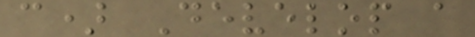c) Develop a
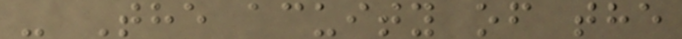- The acuity of the
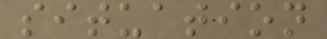situation
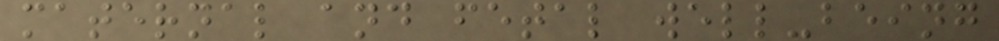maternal and fetal well-being
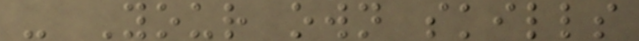- Your own skills
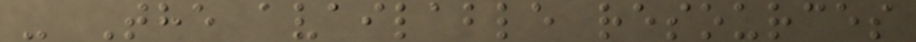- The available resources
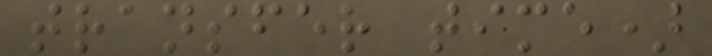transfer time)
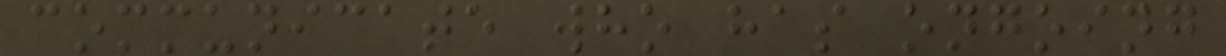communicate who has ongoing
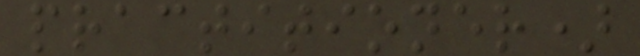practitioner)
